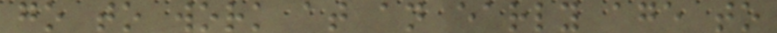go to work at an early age to
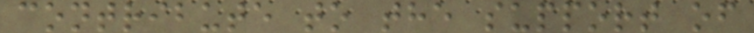contribute to the support of
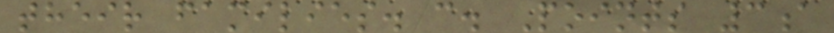their families. c. Points 3a
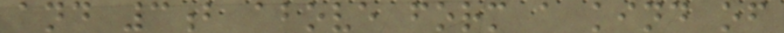and 3b above form a kind of
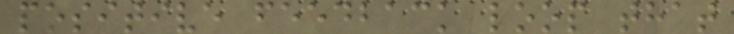positive feedback loop that
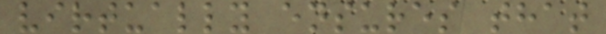virtually ensures that
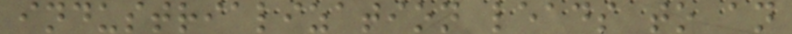industrialization leads to an
